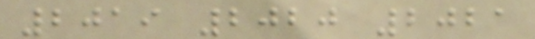2019 2020 2021
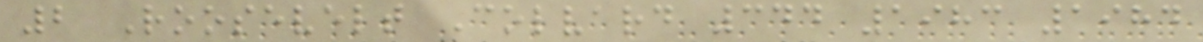2 Roosevelt Colvard 344 1983 1984
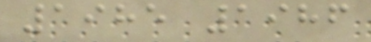1985 1986
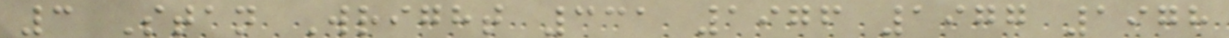3 Stan Wright 331 1976 1977 1978
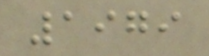1979
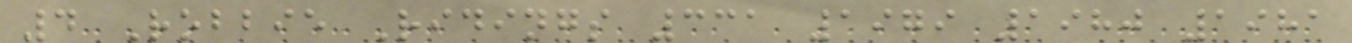4 Robbie Ridings 331 1979 1980 1981
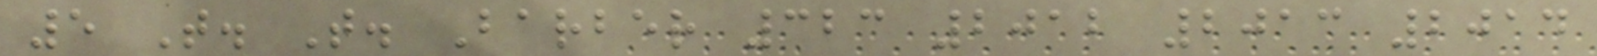5 T. T. Barber 323 2012 2013 2014
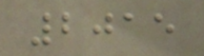2015
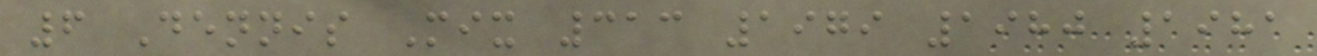6 Dennis Mix 313 1979 1980 1981
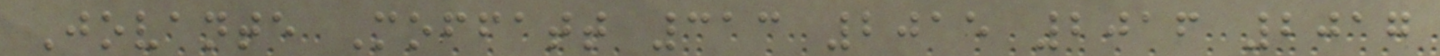Jovante Moffatt 313 2015 2016 2017
